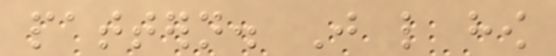pattern. Just like how
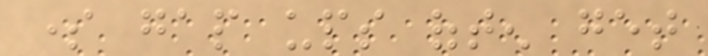some gap ups often get
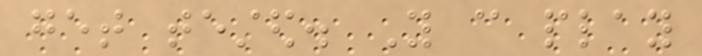get tested. You can play
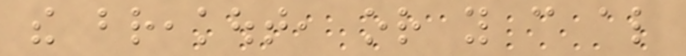the breakout, or you can also
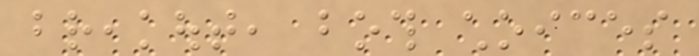breakout, both choices
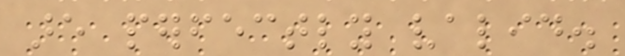are perfectly valid.
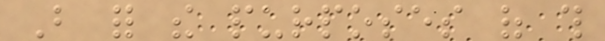But for the purposes of this
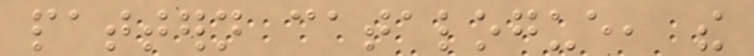pattern catalogue, the
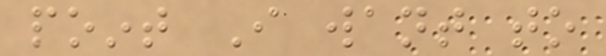point I want to
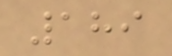189
